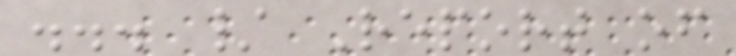... / Report of
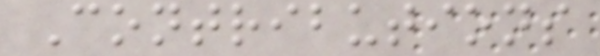Contributions
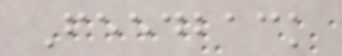Feedback
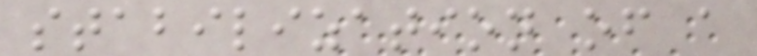stabilization of a
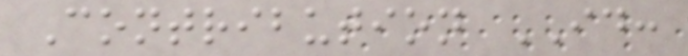Contribution ID:
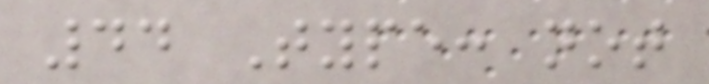44 Type: not
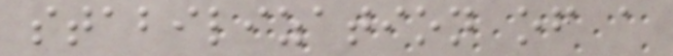stabilization of a
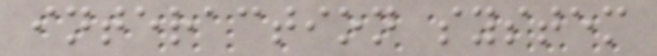interaction system
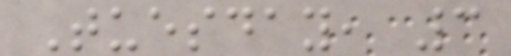Tuesday, 3
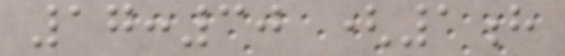17:30 (1h
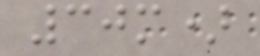30m)
